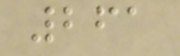261
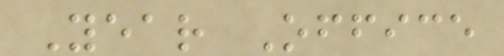Year Office
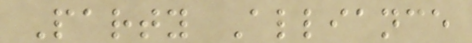Party Alliance
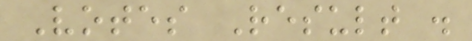Votes Result .
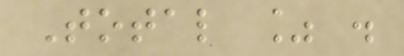Total % .
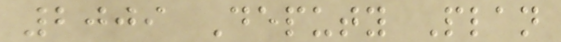2009 Deputy Plan
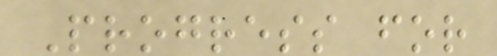Progress for
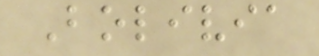Bolivia
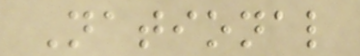National
